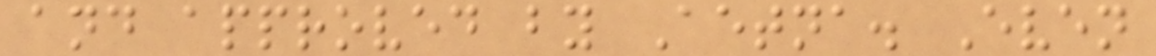and approved by Aetna. Even
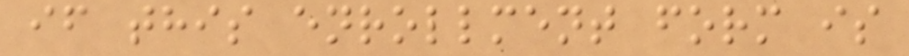if this enrollment form is
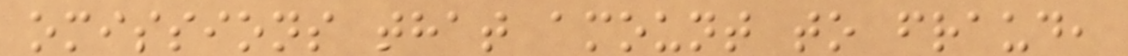omissions that amount to fraud,
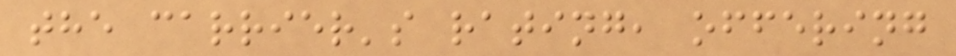the carrier's rating, offering
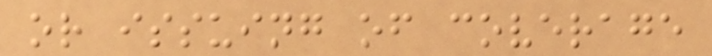or issuing of coverage
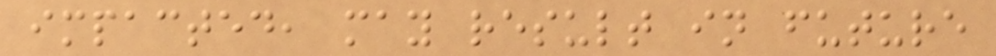impacted, may result in future
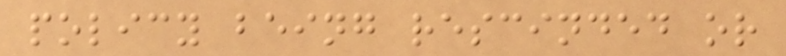policy being rescinded or
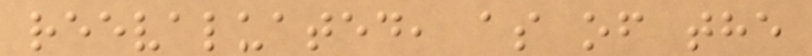reevaluated, as of the
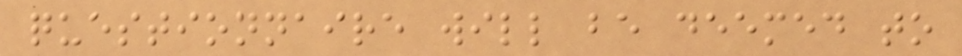questionnaire will be deemed to
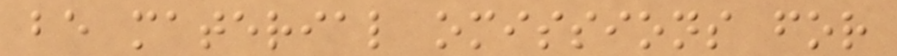be material omissions for
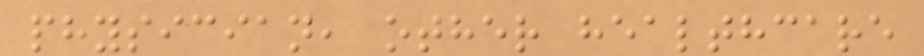physician, other healthcare
